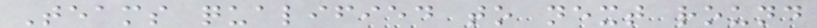Teams qualified to next round
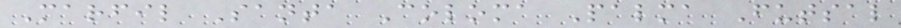Marfil Santa Coloma Palma Futsal
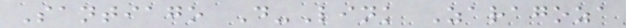Santiago D-Link Zaragoza
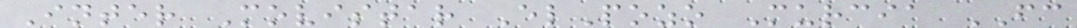Inter Movistar ElPozo Murcia FC
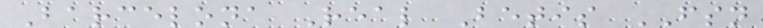Barcelona Real Betis FSN
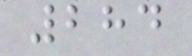284
